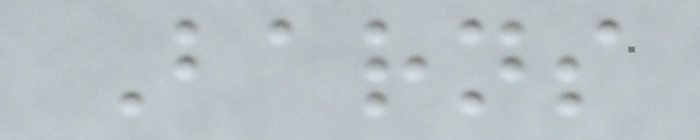Barns
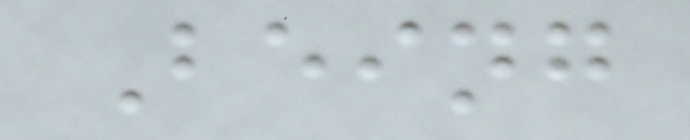Being
